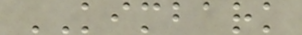KIMBARK
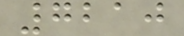7210
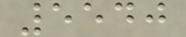5540
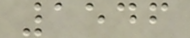1546
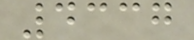4337
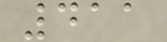411
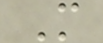M
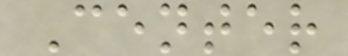Center
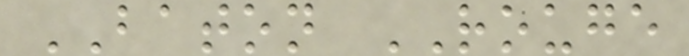BATON ROUGE
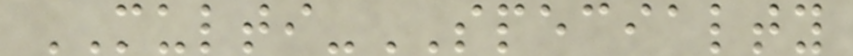MULTI-SPECIALTY
